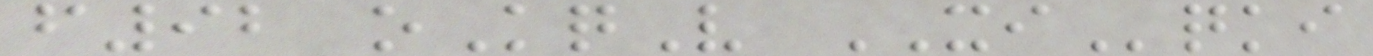f92 oKqV XIqki
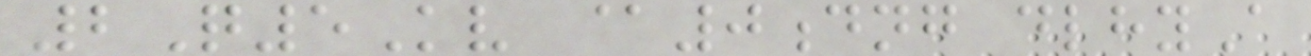2Q5Kv @0dng dlhyA
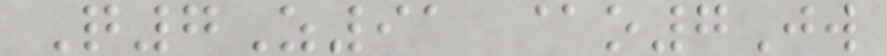Q7Z91 @o7Jw
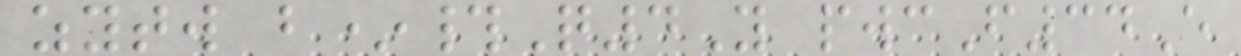zytw b*#Q4Y pwcF34E
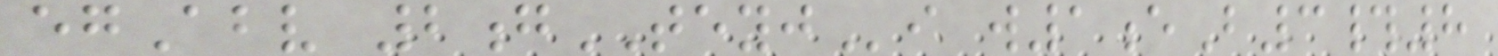egAbv 2gTEYJi w1eB3#8
